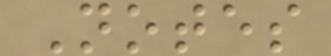Notes
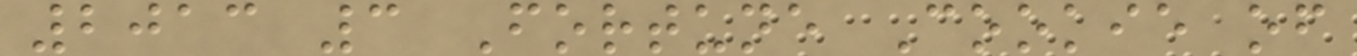2013 3 Fortune Cookie of
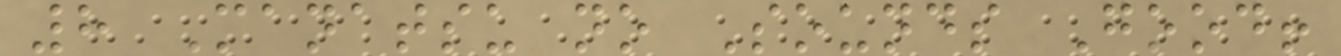8 Manatsu no Sounds Good!
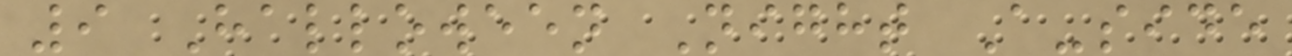9 Halloween Night A-side
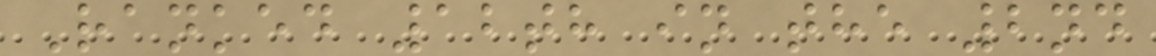Ranked 12th in the 2nd
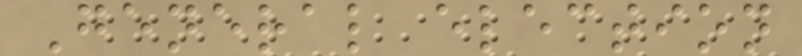General election
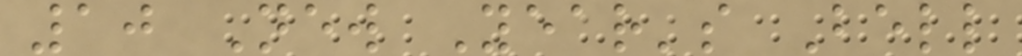10 New Year's Bell
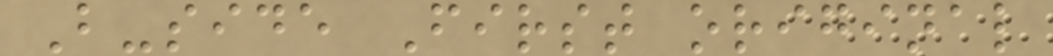B-side First original
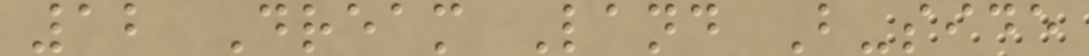12 Dream Land B-side
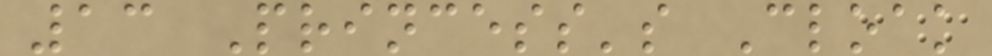13 Princess's Cloak
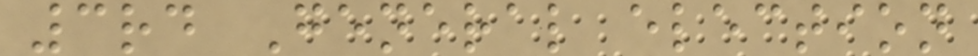3rd General election
